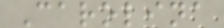Carolina
